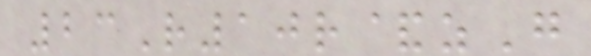23R10r&zG
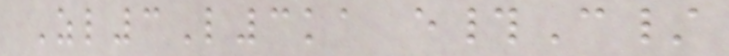Zl3L3ka e#C/
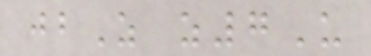jbZ z7U
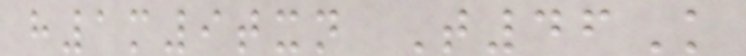h1m9txn T46K
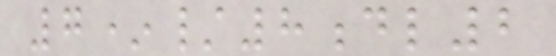7*/8dl2
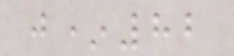j*82
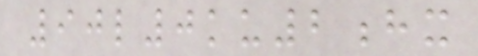90l0ku2hx
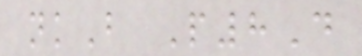nkB P8D
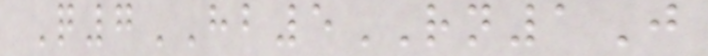Q7HB5RN1J
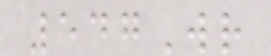547Wr
